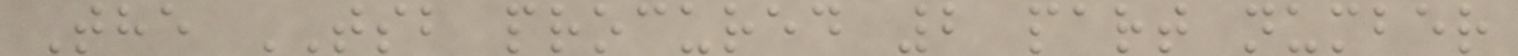The TSB procured 2 part number
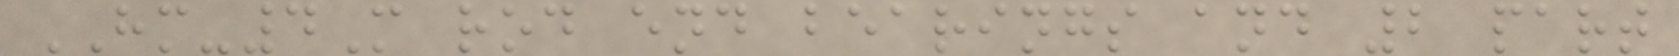HM-4M rod end bearings and 2 part
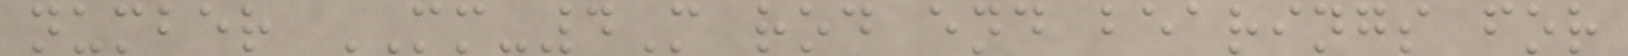number MM-4M rod end bearings for
